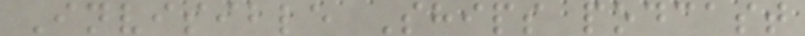Invisible Ships podcast
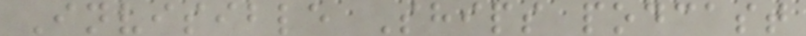Invisible Ships podcast
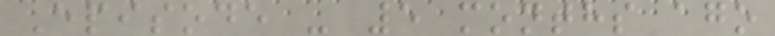Episode - 5 months ago
